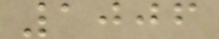1006
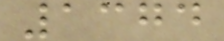1374
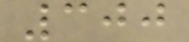300
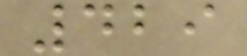429
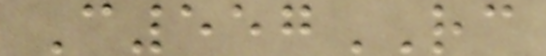C557RC
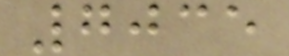7035
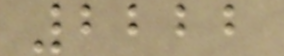2222
